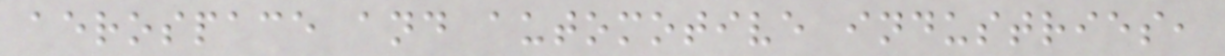aerospace and automotive industries,
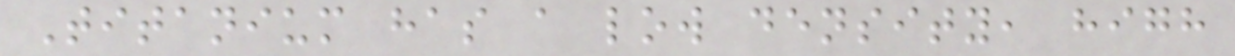Titanium has a low density, high
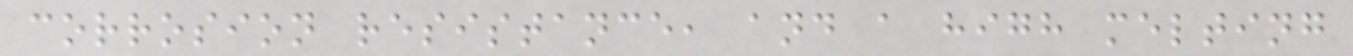corrosion resistance, and a high melting
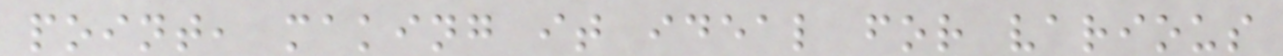point, making it ideal for various
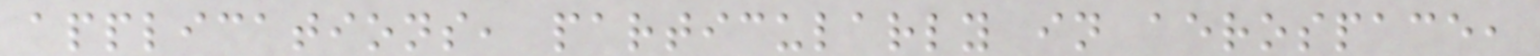applications, particularly in aerospace,
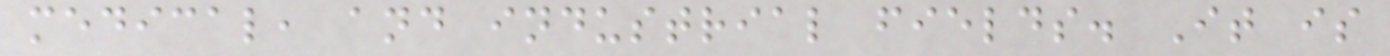medical, and industrial fields. It is
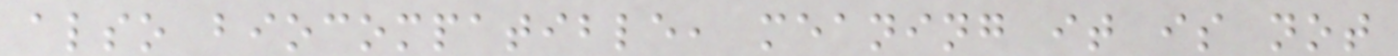also biocompatible, meaning it is not
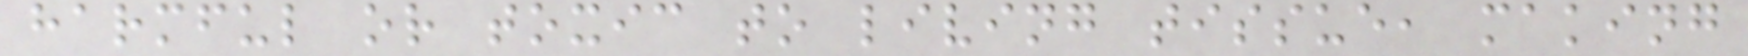harmful or toxic to living tissue, making
